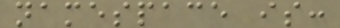namespace is:
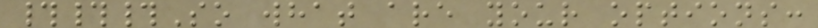###So what are your options:
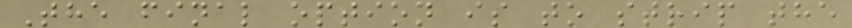The final option is to strip the
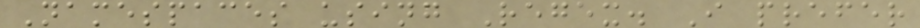Namespaces using Regex. I prefer
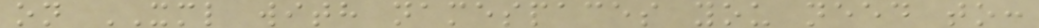on XML with namespaces you need to:
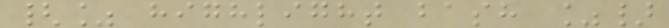{% highlight bash %}
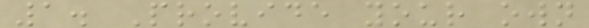1. Provide your own
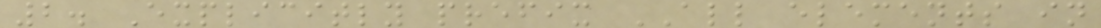2. Explicitly prefix ALL elements in
